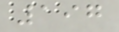197
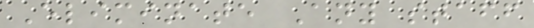Eliminate Any staff
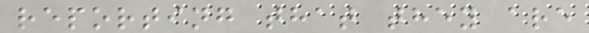reporting that they are
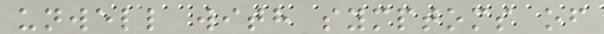unwell with symptoms of
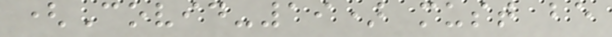(Covid-19) must be
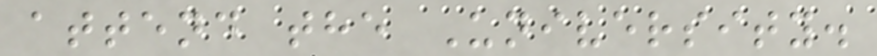attend the University.
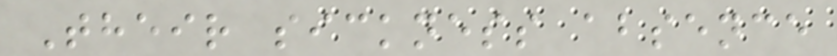Their sickness absence
